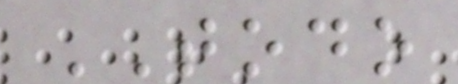TODO
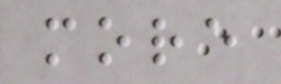more
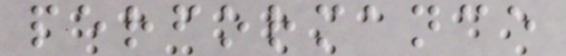performance
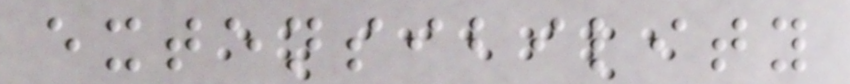extensibility
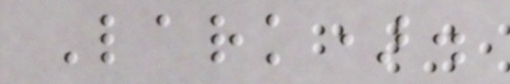Lark).
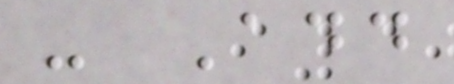- Add
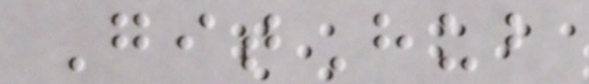GitHub
